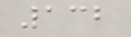132
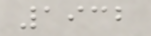1932
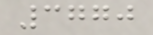3770
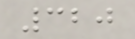320
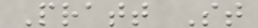Pratt St
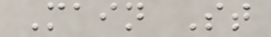Main St
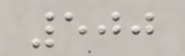500
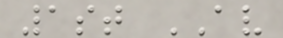1st AV
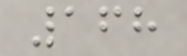168
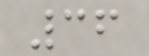36
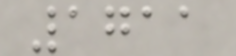1711
